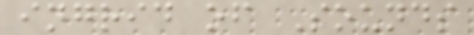ingrid of Sounds
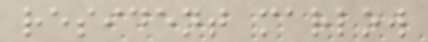resident marlow
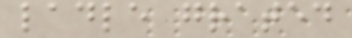ladle grated
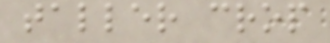taller crop
